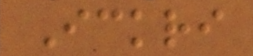Ickri
